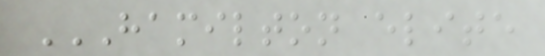HAMILTON ELITE
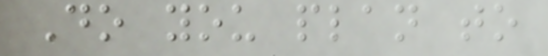Do you plan to
